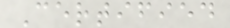Certified
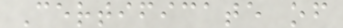Certificate of
